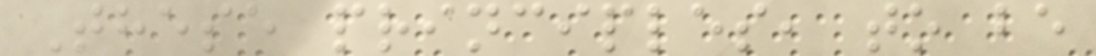These principles, to be
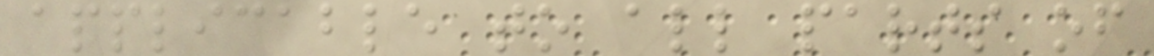applicable to all parts of
